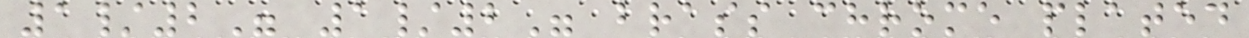1/2" 1/2" brass chrome plated
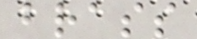brass
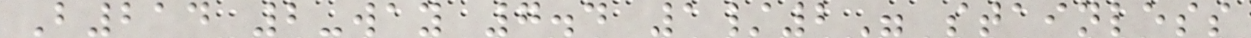B214 2-way 7.4 1/2" stainless
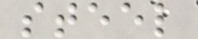steel
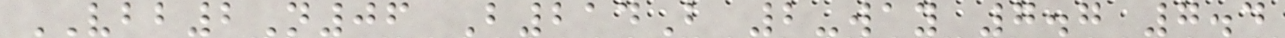VBB2N06 B214B 2-way 7.7 7.4
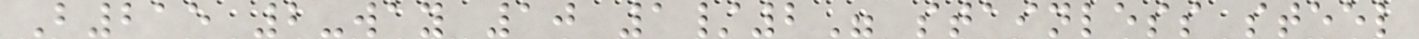B215 2-way 10 1/2" stainless steel
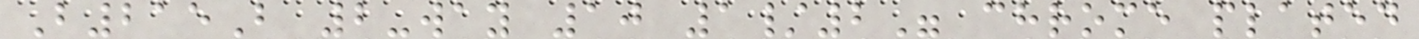B215B 2-way 10 1/2" chrome plated
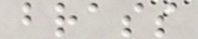brass
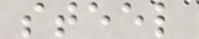steel
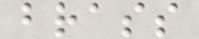brass
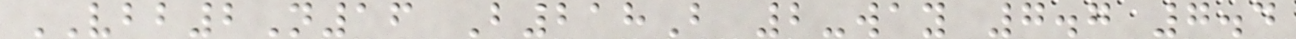VBB2N16 B218B 2-way 7.7 7.4
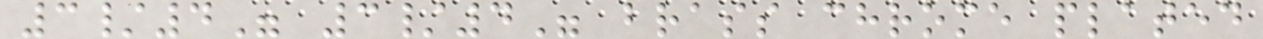3/4" 3/4" brass chrome plated
